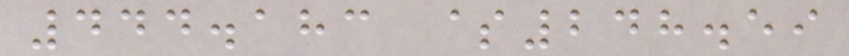444.183 $248.59
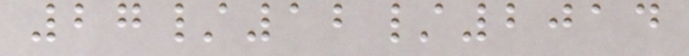27/12/2014
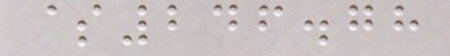$246.78
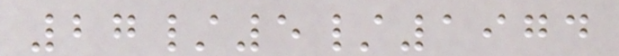27/5/1974
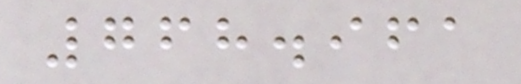768.961
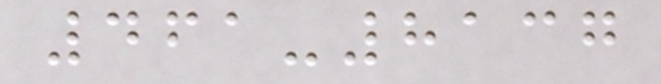461-8137
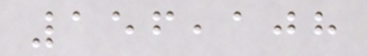156,108
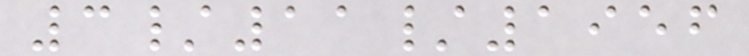3/11/1956
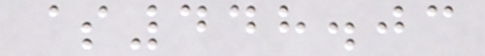$448.03
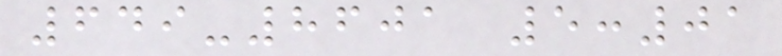649-8601 5:01
